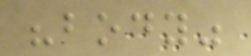"body"
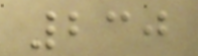230
